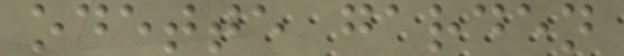odette garden
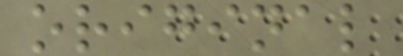original
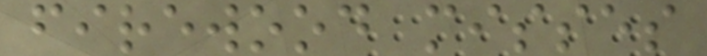firewood misses
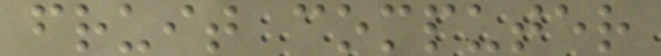fruit computer
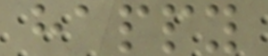happy
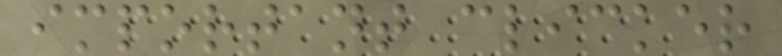important clicker
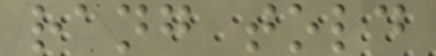rang told
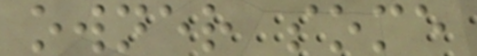owner some
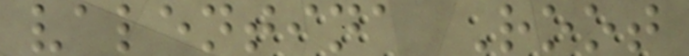valentina Root
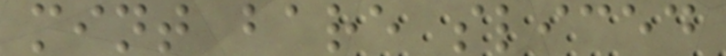mint bare sliced
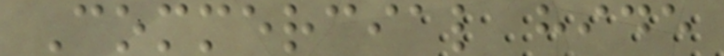Commercial hide
